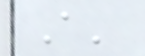A'
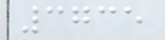3735
